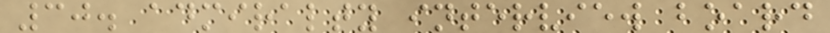30. admiralty interview board
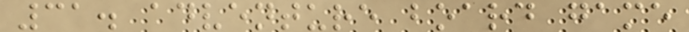31. adventure board game
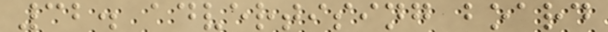32. advertising board
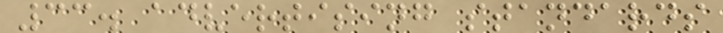33. advertising standards
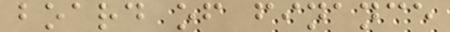board of finance
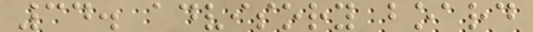34. advisory board
